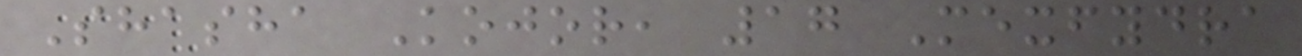Shasha Kojor, 17 Mexfydra
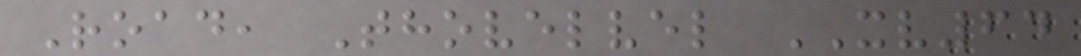Road, Thovelvel XV64
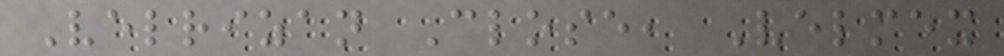Velrizan Close, Velmex
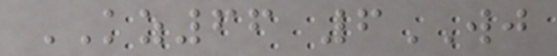KZ66 6WJ
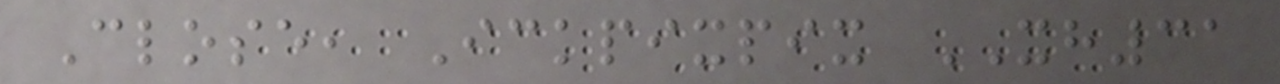Close, Ickpixpix XH31
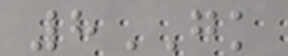8GK
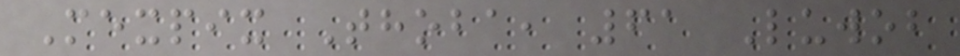Mexpix Thoba, 61 Luwob
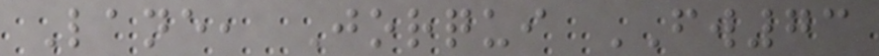Lane, Jorqui FW73
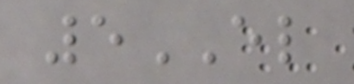5EL
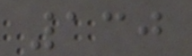130
